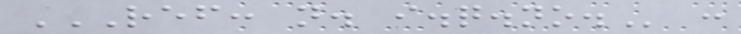REF: N. I.Q.NO. :
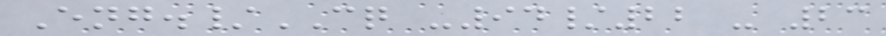Eng./CQ -94/22 - 23
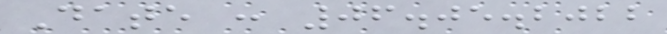Date : 06.05.2022
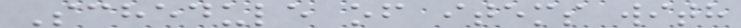Schedule of items with
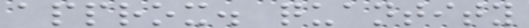approx. quantity
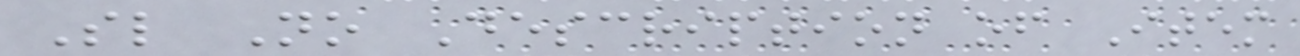Sl No Description of Item
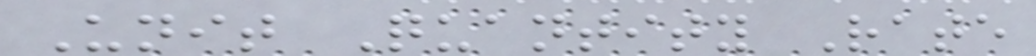Unit Quantity Rate
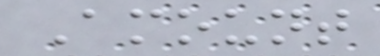Amount
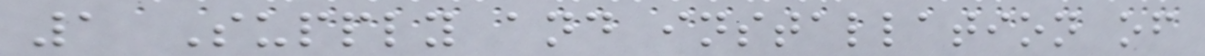1 Supply and installation of
